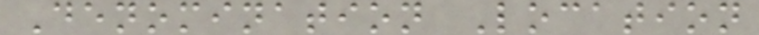Denomination Location
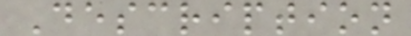Description
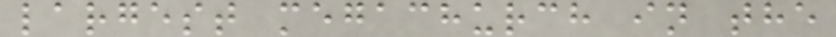largest megachurch in the
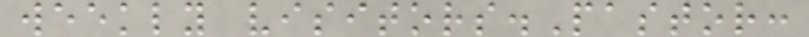weekly visitors.Pastor:
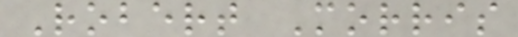Robert Morris
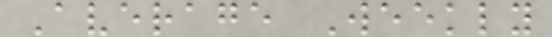Average Weekly
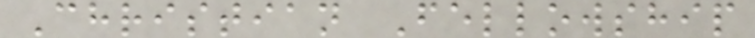Christian Fellowship
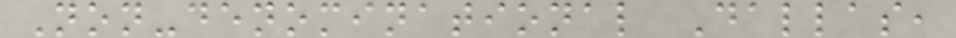Non-denominational Dallas,
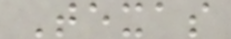Texas
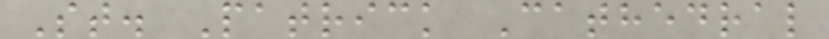St. Patrick Cathedral
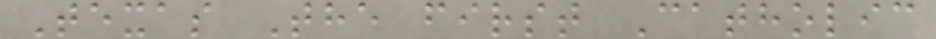Texas The first Catholic
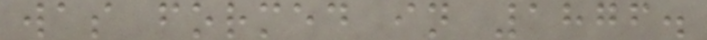was formed in 1876.
